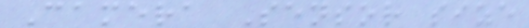Camera Sensor size
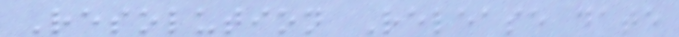Resolution Release date
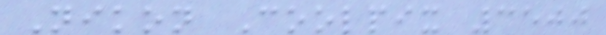Nikon Coolpix 3500
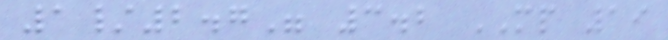1/2.7" 3.2 MP 19
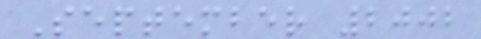September 2002
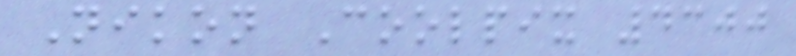Nikon Coolpix 4300
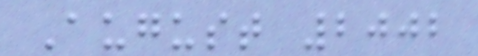August 2002
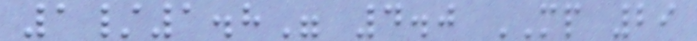1/1.8" 4.0 MP 29
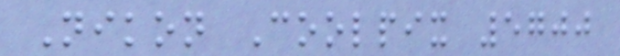Nikon Coolpix 5700
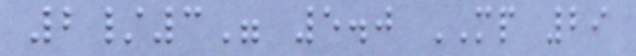2/3" 5.0 MP 29
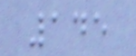145
